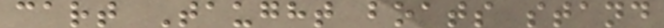cart Taught boats stand
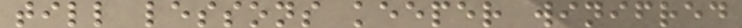till lessons keeper winifred
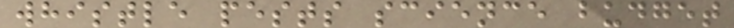whistle pests science budget
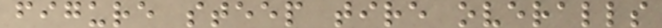figure steep tire overalls
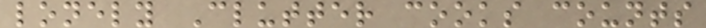lonely Clutter cooks counts
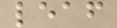leaf
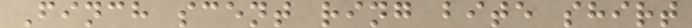Finch scent ring bite shirt
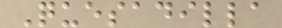Quesadilla
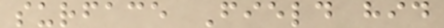surface Field hid
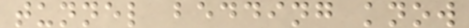tunnel bedding know
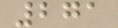271
